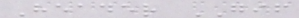Header GIF
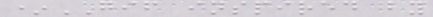*GIF inspired by
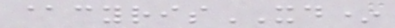@cyrisXD*
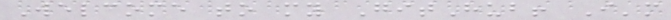Welcome to my GitHub! I'm
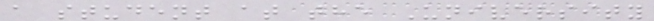a student at the University
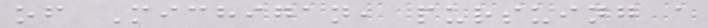of Michigan, pursuing a
